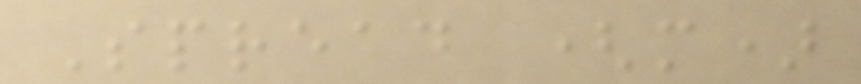Spread (m)
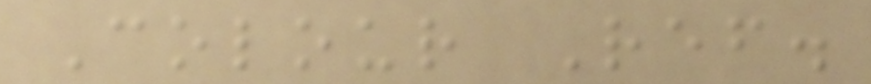Colour Ref.
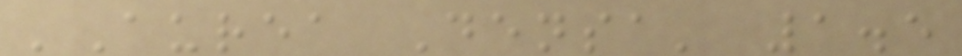'Aurea Densa' 1.5
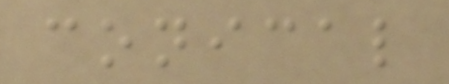conical
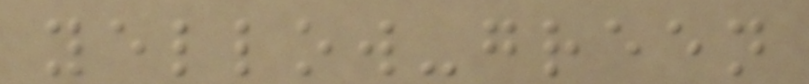yellow-green
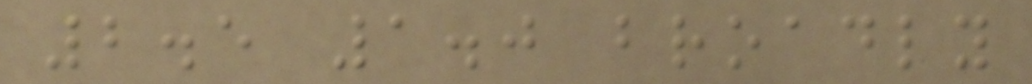2.5 1.0 broadly
